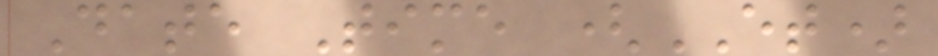Date Time (ET)
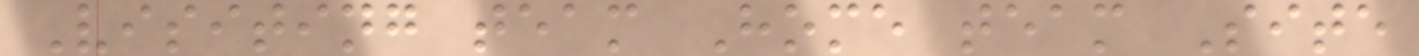Visiting team Home team Site
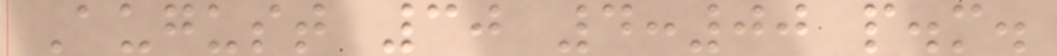August 30 4:00 p.m.
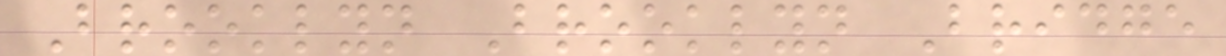Brooklyn Brooklyn Bridge
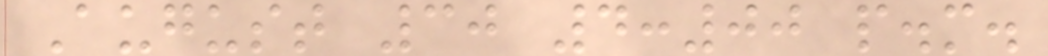August 30 4:00 p.m.
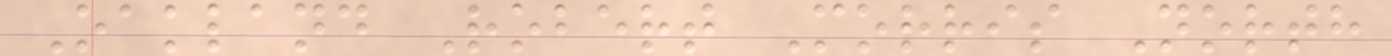Oakland Robert Morris North
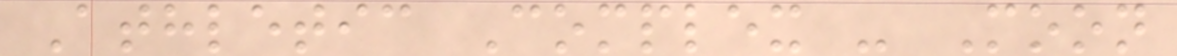Athletic Complex - Moon
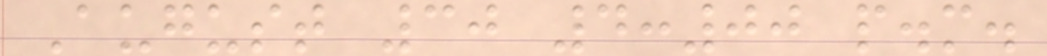August 30 4:00 p.m.
